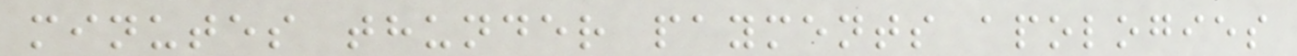minutes thunder payments apologies
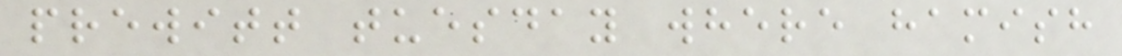prewitt tuesday where hamish
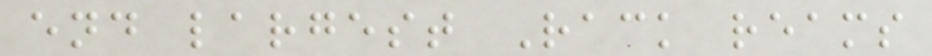end largest Rack reams
